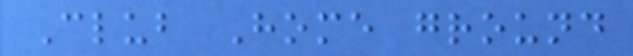Club Home ground
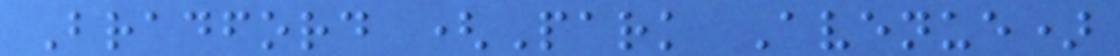Bradford (Park Avenue)
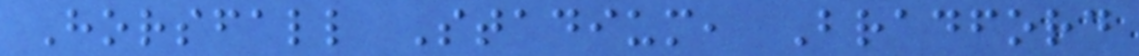Horsfall Stadium, Bradford
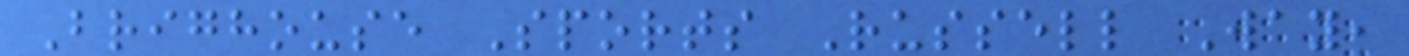Brighouse Sports Russell Way,
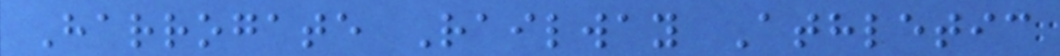Harrogate Railway Athletic
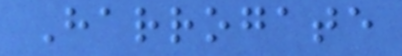Harrogate
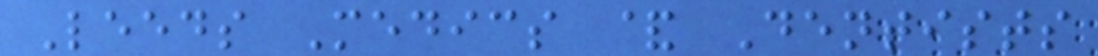Leeds Medics & Dentists
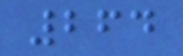264
